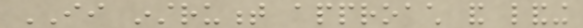II instrument approach and landing
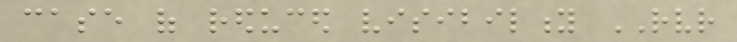case of reduced visibility RVR
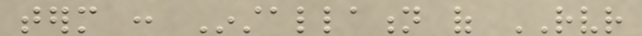term : Installation of RVR
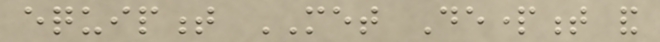equipment MET Department and
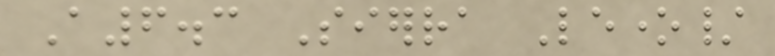A6.3 Sierra Leone/
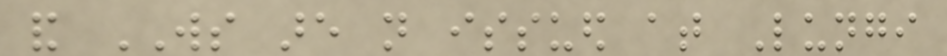and WS are not issued at Lungi
